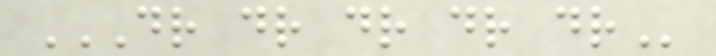DR DR DR DR DR
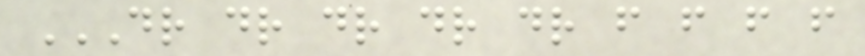DR DR DR DR DR F F F F
